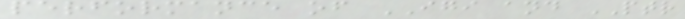performance of IGI and PTR
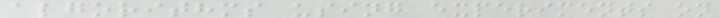algorithms using experiments on
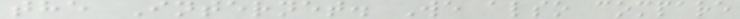the Internet. We also compare
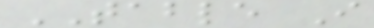TABLE I
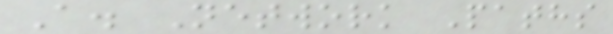A. Network Paths
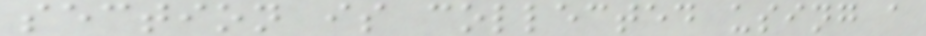section is collected using a
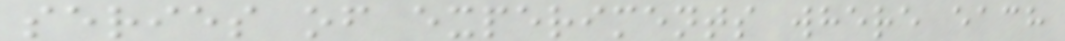series of experiments where each
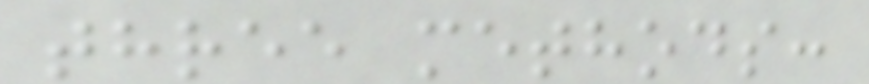three methods:
